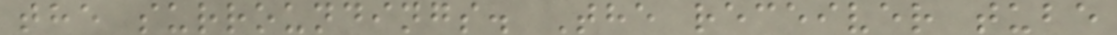the surroundings. The receiver tube
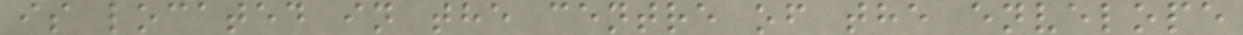is located in the centre of the envelope
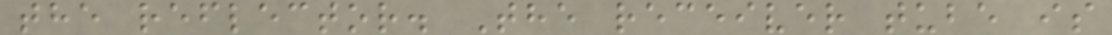the reflector. The receiver tube is
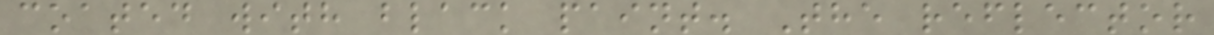coated with black paint. The reflector
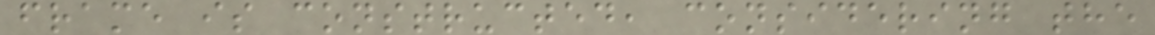frame is constructed, considering the
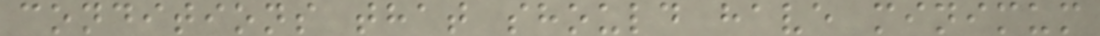conditions that should have minimum
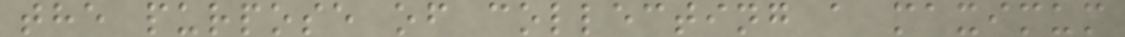the purpose of collecting a maximum
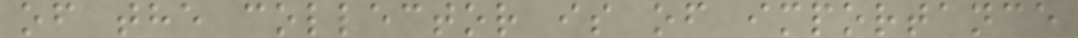of the collector is of importance
